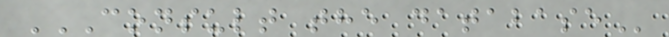CONSULT THE DATABASE
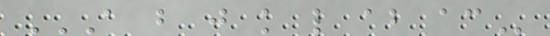A B J K L AB AC
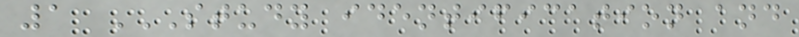1 STUDY IDENTIFICATION AND
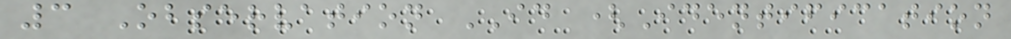3 Observation ID (Identification
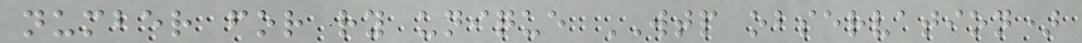number for ry unique WTP observation)
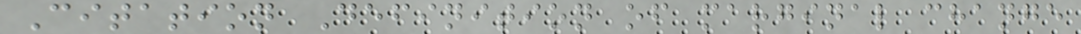Citation Definition of marginal change
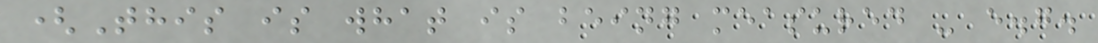(This is what is being measured - e.g.
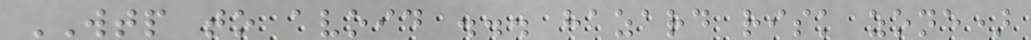WTP to avoid ... hazard risk zone)
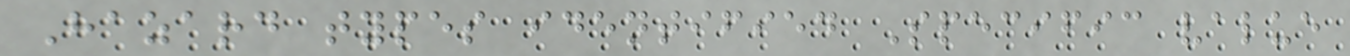Hazard types identified Specific value
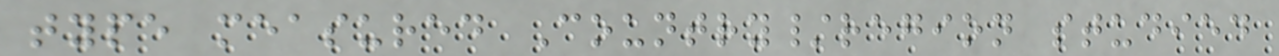type measured Country/region studied
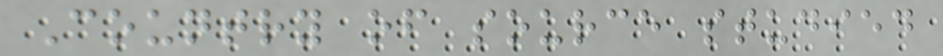Country of source studied
